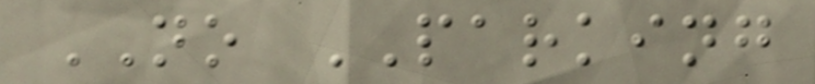NO PARKING
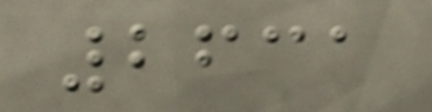2631
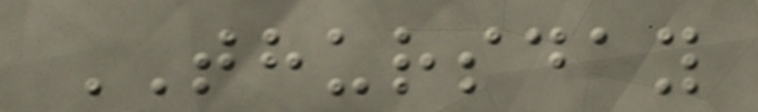THURSDAY
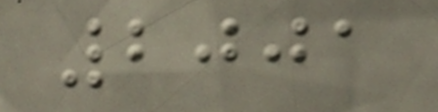2001
